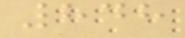848
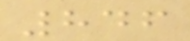846
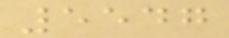5547
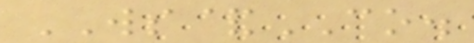WS&CO.
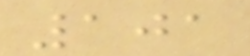101
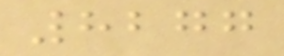8277
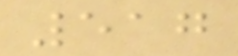517
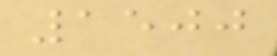1500
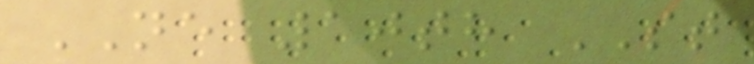NE 10th ST
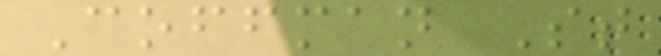Coffman St
